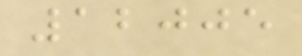12005
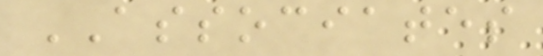ASSOCIATES
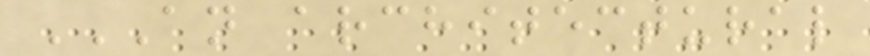AN ARCHITECTURAL
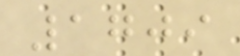1709
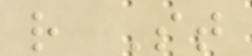r St
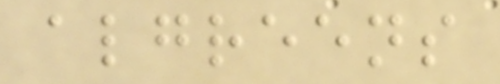algreens
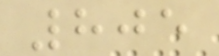805
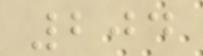204
